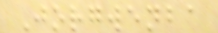Jorgwenba
